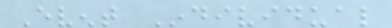Event Individual
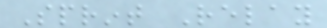Sprint Relay
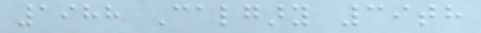1988 Calgary 39th
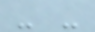- -
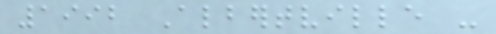1992 Albertville -
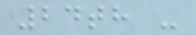24th -
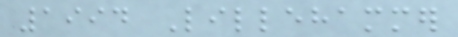1994 Lillehammer
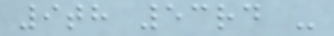9th 53rd -
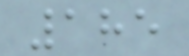185
